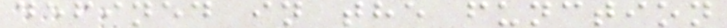defined in the function
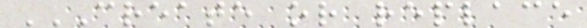CREATE OR REPLACE
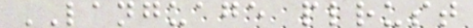LANGUAGE plrust
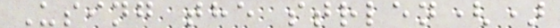Using the strlen()
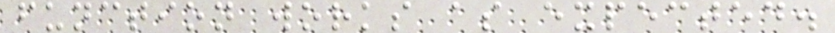function works as expected.
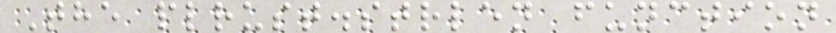The plrust.strlen function
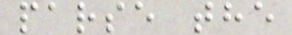parse the
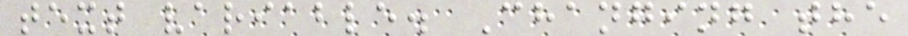text variable. Changing the
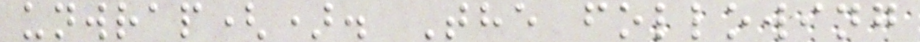unwrap(). The following
